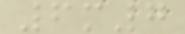6m7
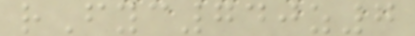rFyc740z7
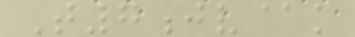T7jv@k
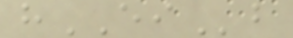hEIb
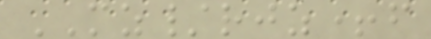MZ/rjz+f
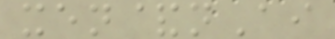xen&nAi
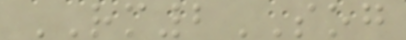RM2SOG
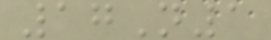17N1
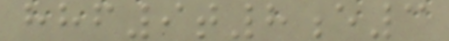hhf9t8e3
